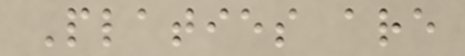Platies are
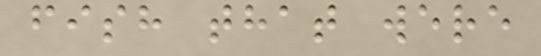fish that were
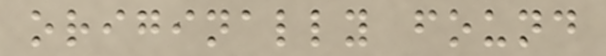originally found
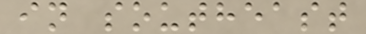in southeast
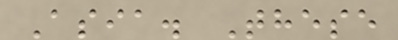Asia. These
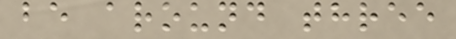be around three
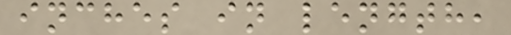inches in length,
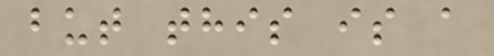but this is a
